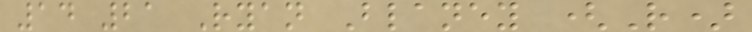14 21 Ryan Blaney (R)
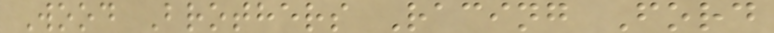Wood Brothers Racing Ford
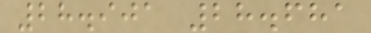28.901 28.681
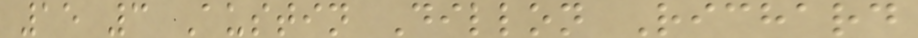15 3 Austin Dillon Richard
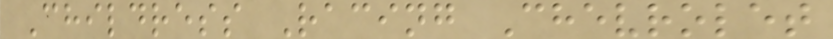Childress Racing Chevrolet
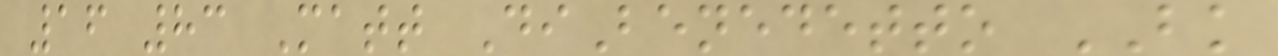16 83 Matt DiBenedetto BK
